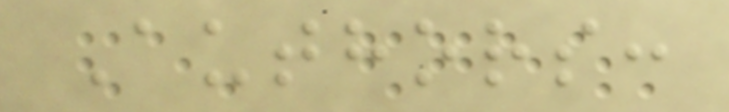Authors:
